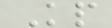Kp
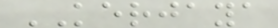KERJAYA
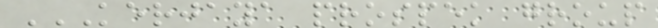KERJAYA PROSPEK GROUP
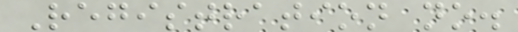Registration no.
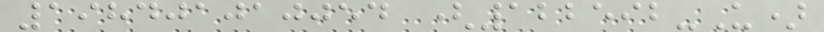198401010054 (122592-U)
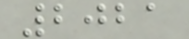2021
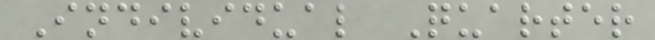Individual Quarter
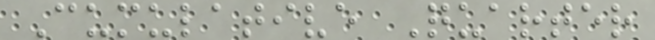Cumulative Quarter
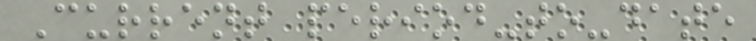Current period-to-date
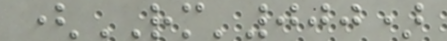(RM'000)
